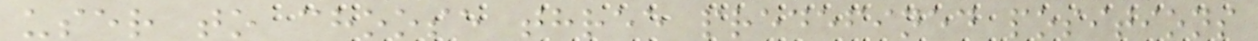user to choose three predefined positions
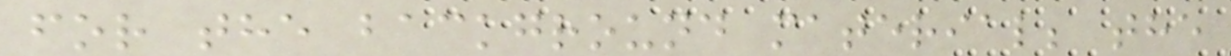for the background material; the
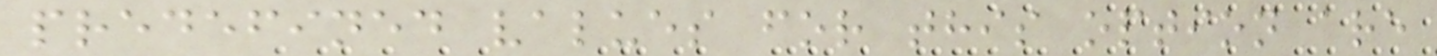predefined values for this option are
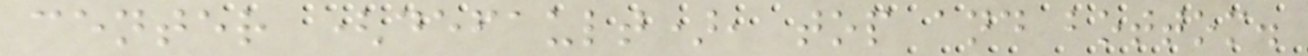center (default), top and bottom.
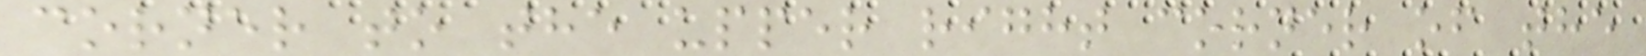corner to the upper right corner of the
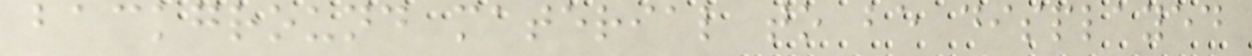background material to be displayed
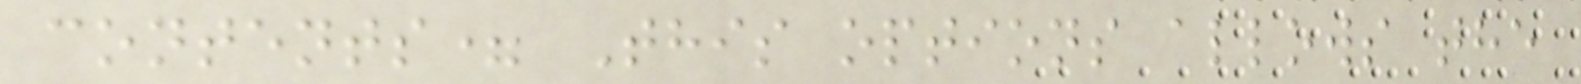contents= This options allows the
